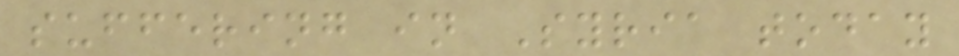suffering in Syria today
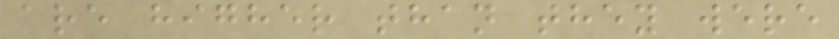are higher than they were
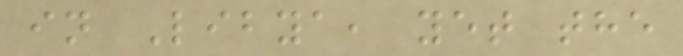in Libya, yet the
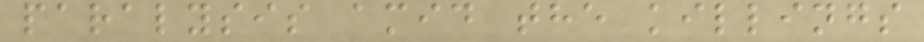paralysis amid the killings
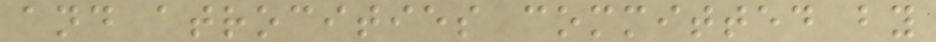and atrocities committed by
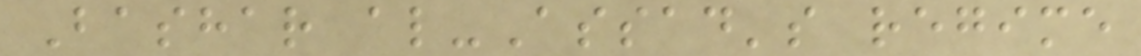Bashar al-Assad's regime
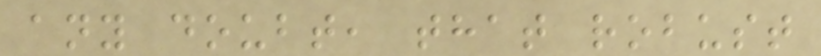any doubt, that robust
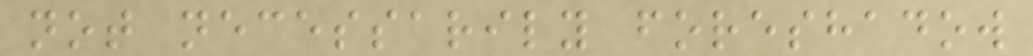not necessarily foreshadow
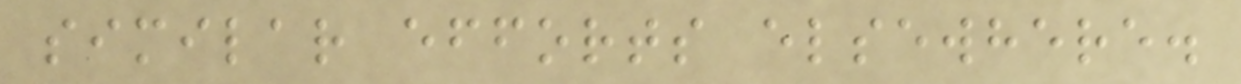similar efforts elsewhere.
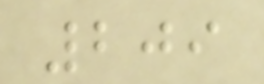209
